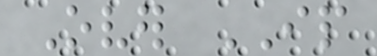Over IP
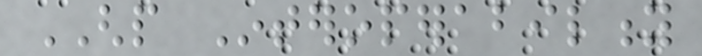GHP Interoperability
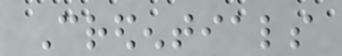Credentials
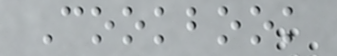Cookbook
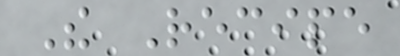The Recipe
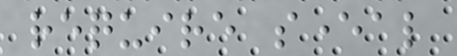require several
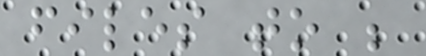files to be
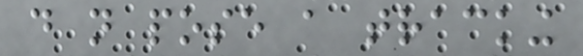do not pose a tracking
